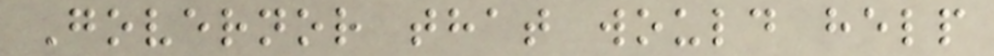Governor that would help
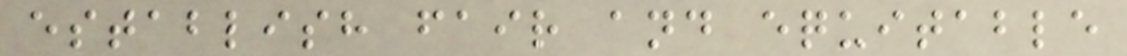establish fair and equitable
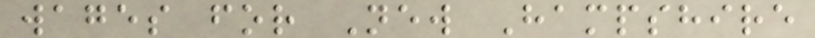wages for New Hampshire
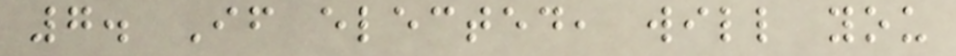7. If elected, will you
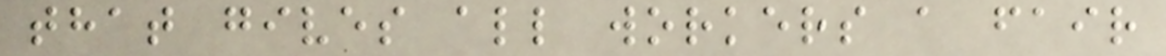that gives all workers a fair
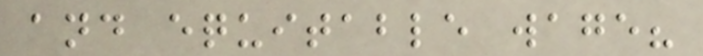and equitable wage?
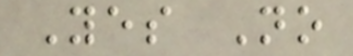Yes No
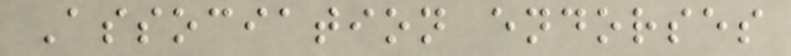Association endorses
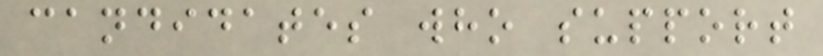candidates who support
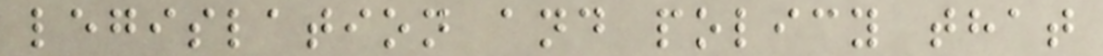legislation and policy that
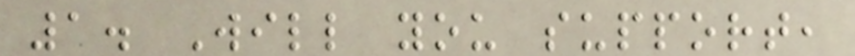1. Will you support,
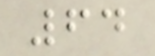64
